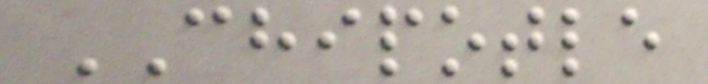CHIPOTLE
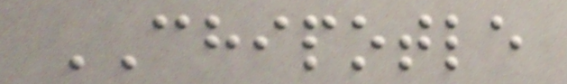CHIPOTLE
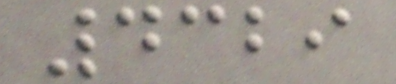4329
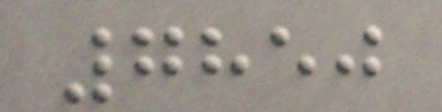7850
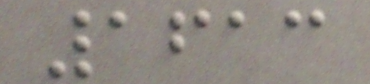1613
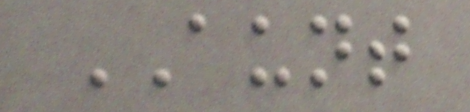AUNT
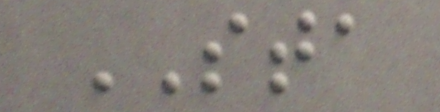STA
